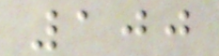100
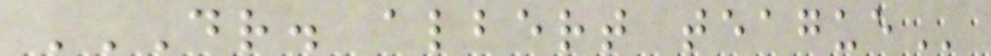DR. ALBERT TEAGUE
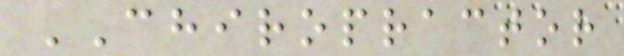CHIROPRACTOR
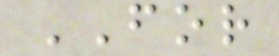FOR
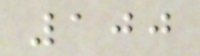100
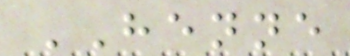HENNE
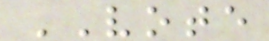VOTE
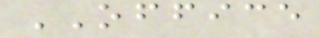OFFICE
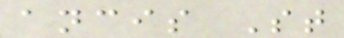ancis St
